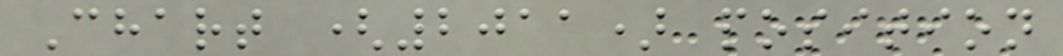Chart (2011) position
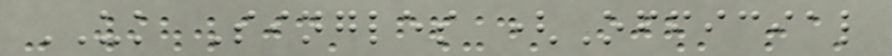UK Singles (Official
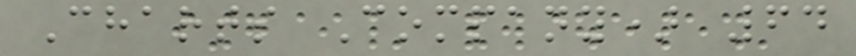Charts Company) 64
